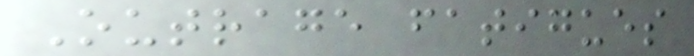Outrage fatigues
